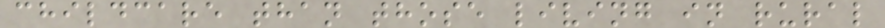childcare than those living in rural
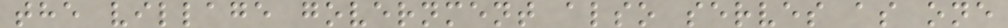the village government also serves as one
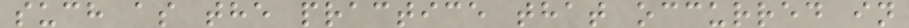such as the practice that occurred in
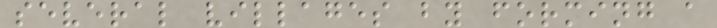several villages by forming a
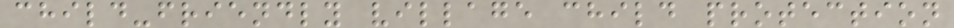child-friendly village child protection
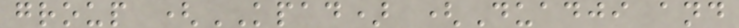group (KPAD) (Duadji and
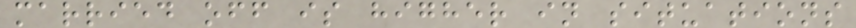married off is higher in situations
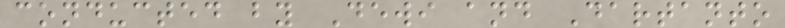conducted by Dewi and Dartanto
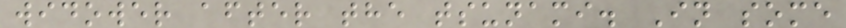widower after the tsunami. In some
